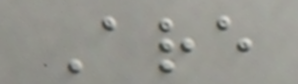Are
